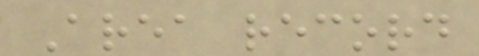Area record
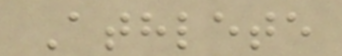Athlete
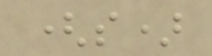(s)
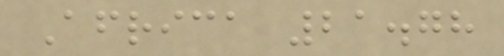Africa 21.78
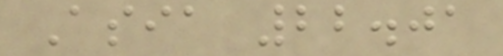Asia 22.01
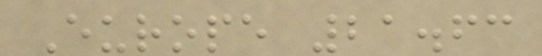Europe 21.63
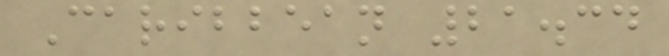Caribbean 21.34
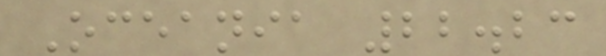Oceania 22.23
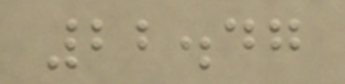22.47
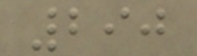290
